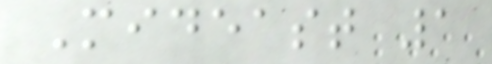Mideast 1
